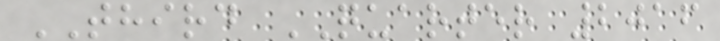THIRD QUARTER 2016
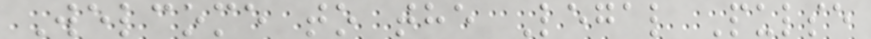Welcome to the Legal Pulse
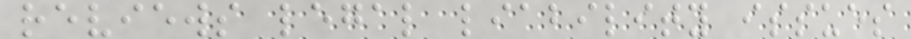reviews legal liability issues
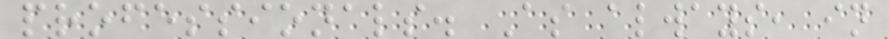professionals. As always, in
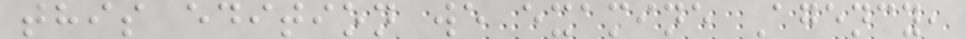this edition we examine Agency,
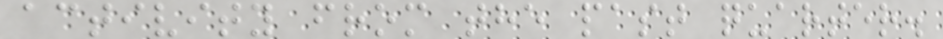activity from the past quarter.
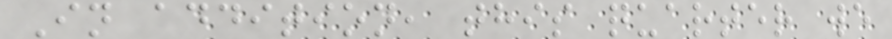In addition, this quarter we
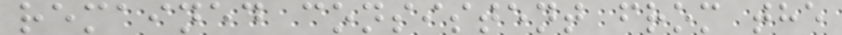remained consistent from the
